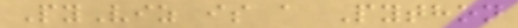PyViz is a Python
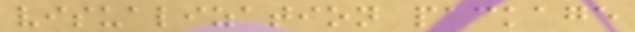visualization package
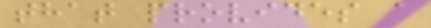that provides a
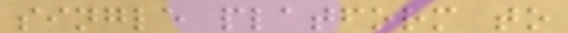single platform to
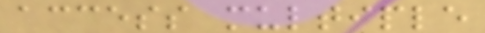access multiple
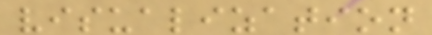visualization
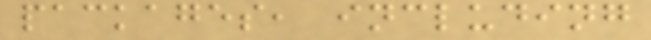packages, including
